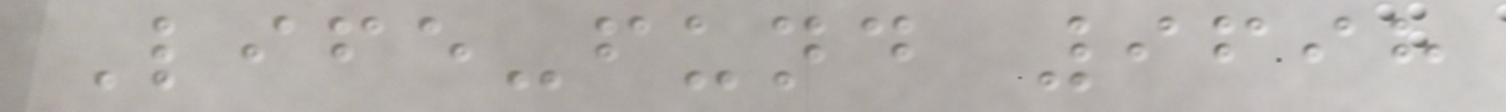Life-fund 9698
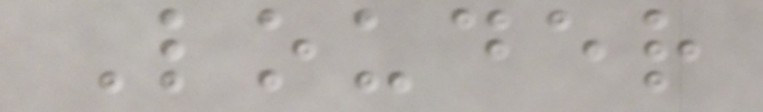Louder
